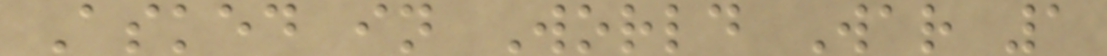Asked in World War 1
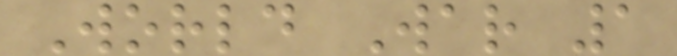World War 1
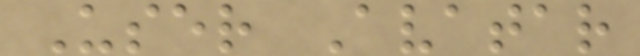User Avatar
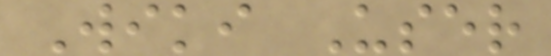Wiki User
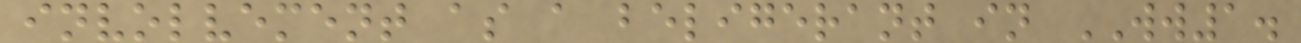involvement as a beligerant in WW1.
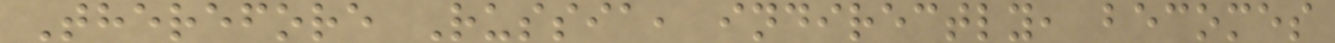Therefore Russia, indirectly, becomes
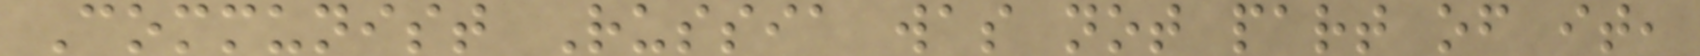Communist Russia was not part of it,
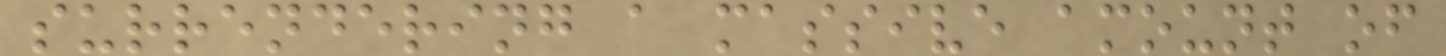surrendering a massive amount of
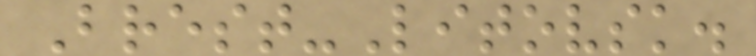Brest-Litovsk.
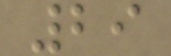29
